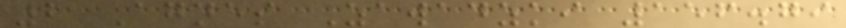2 Agnes Zawadzki 156.79
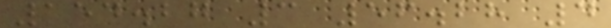154.27 3 56.28 4
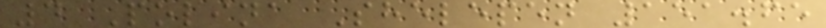4 Polina Shelepen 151.65
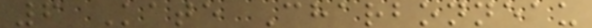6 Kate Charbonneau
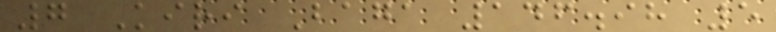7 Kiri Baga 146.98 5
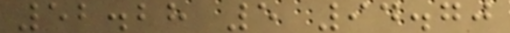52.28 5 94.70
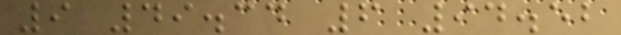9 49.34 6 94.52
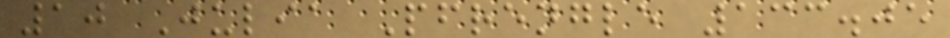10 Julia Pfrengle 133.05
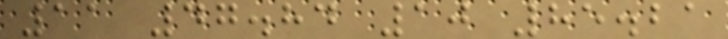11 47.84 10 85.21
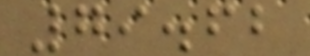79.62
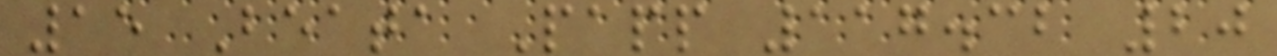15 Beata Papp 117.32 20
